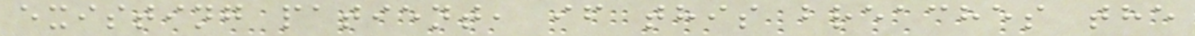existing patient, if this breaches the
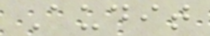Audit
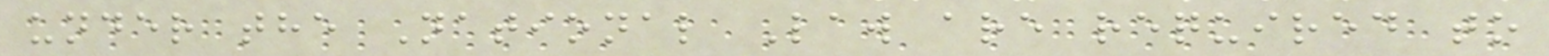under the National Law are required to
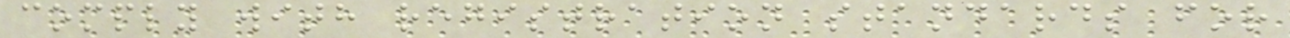comply with registration standards for
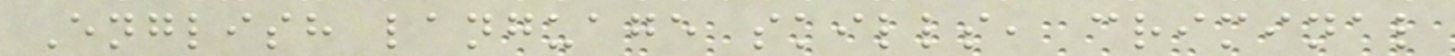English language skills, criminal
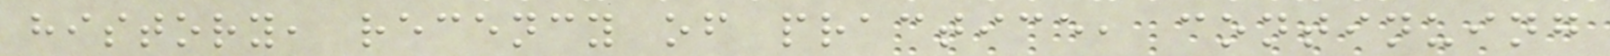history, recency of practice, continuing
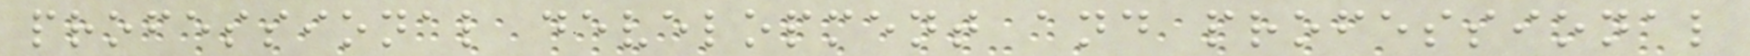professional development and professional
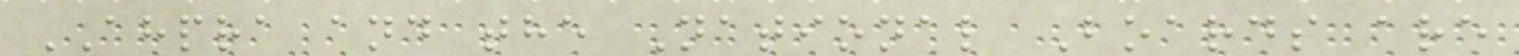AHPRA and the National Boards are
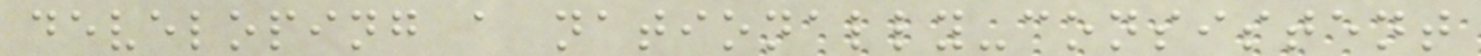developing a nationally-consistent
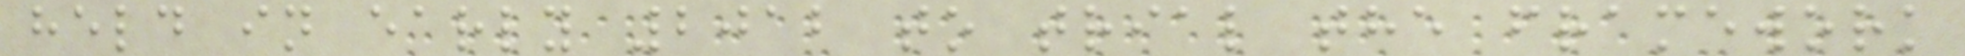held in early 2012 to trial the framework
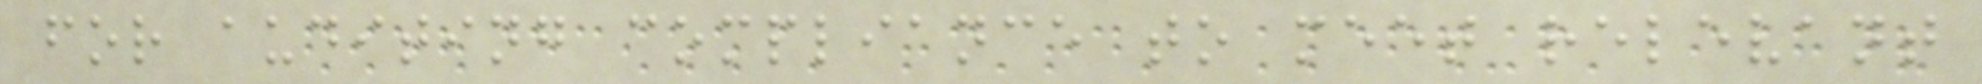for auditing compliance to meet relevant
